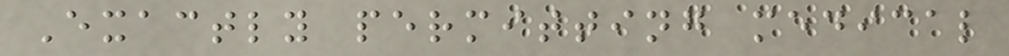Exactly permitting medical
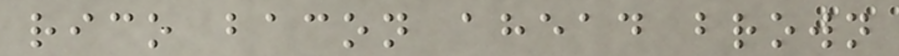rico bacon ahead brown
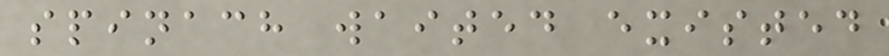spinach waited existed
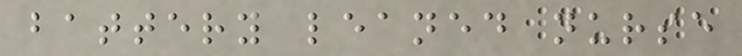battery leaned nurse
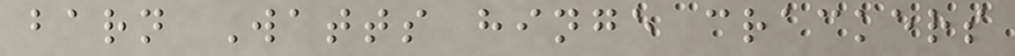barn Watts hinge crackers
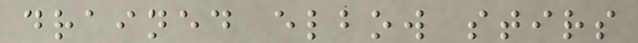drained elbow stirs
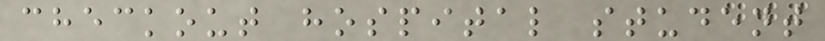checkout hospital student
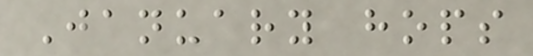January hops
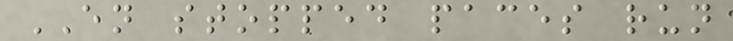EN stopped paces run
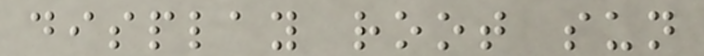display root sun
